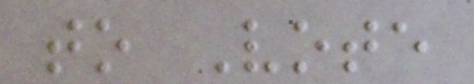to Vote
